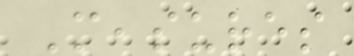Measures
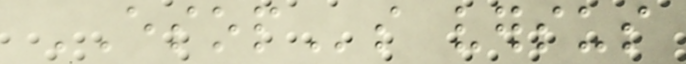ESOPs versus
